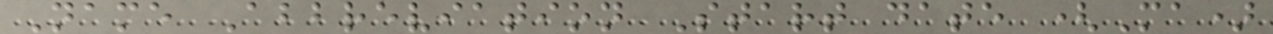Name Abbreviation Start date (Ma)
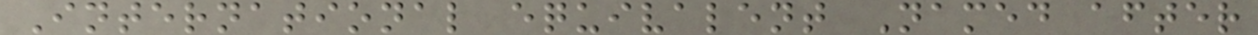International equivalent Named after
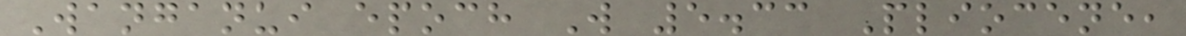Wanganui epoch W 5.33 Pliocene,
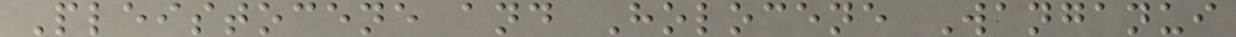Pleistocene and Holocene Wanganui
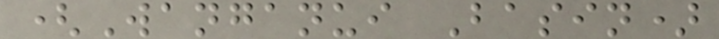(Wanganui Basin)
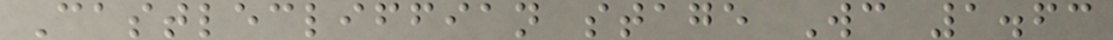Castlecliffian stage Wc 1.63
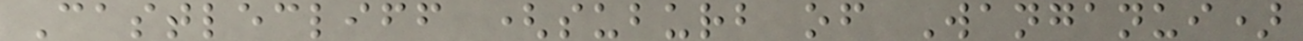Castlecliff (suburb of Wanganui)
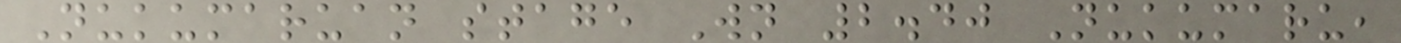Nukumaruan stage Wn 2.40 Nukumaru,
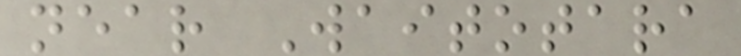near Waitotara
